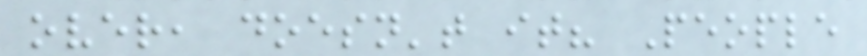over, doesn't it? People
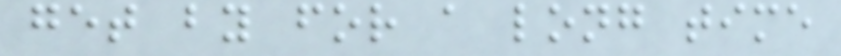get by for a long time
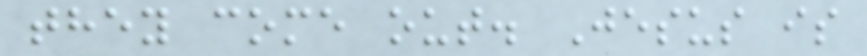they come out. Jesus is
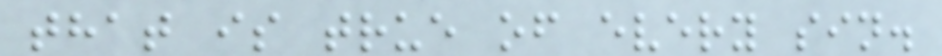that is true of every sin.
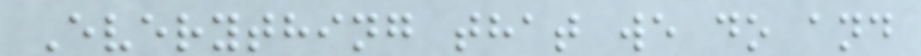Everything that we do and
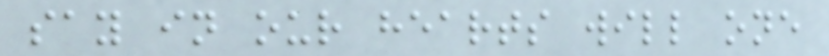say in our hearts will one
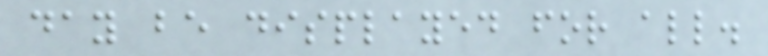day be displayed for all.
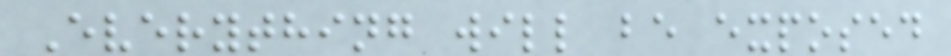Everything will be exposed
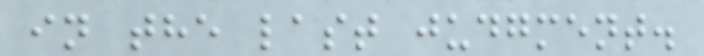in the last judgment.
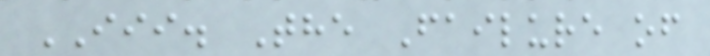III. The Failure of
